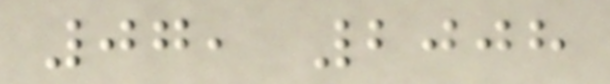07, 2008
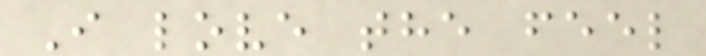I love the feel
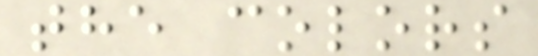the colors
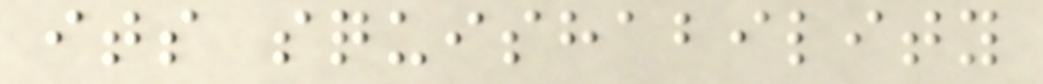its squishability
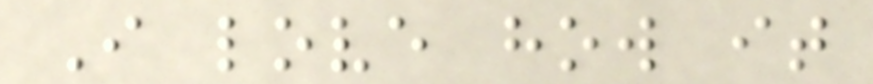I love how it
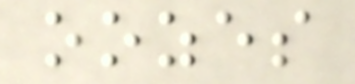oozes
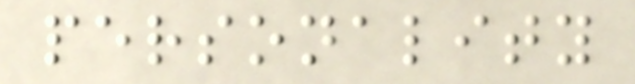personality
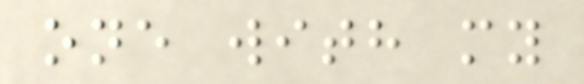one with my
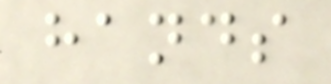hands
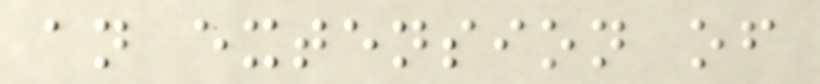an extension of
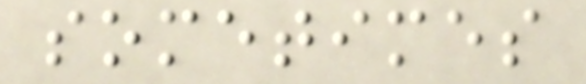sometimes
